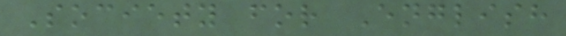Society for English
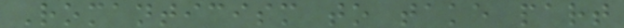Romanticism to take part
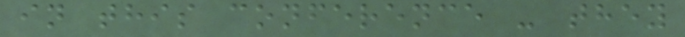in this conference - they
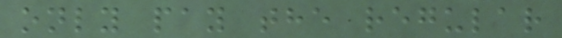only pay the regular
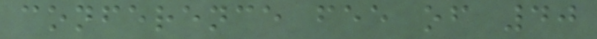conference fee of 40
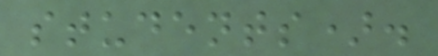students).
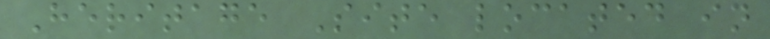Heritage Site located in
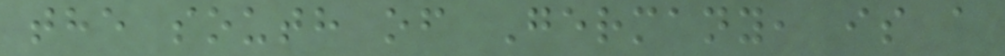the south of Germany, is a
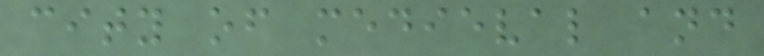city of medieval and
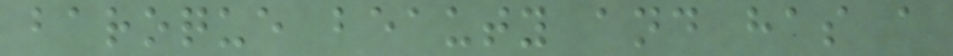baroque beauty and has a
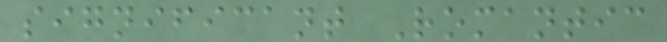significant Romantic
